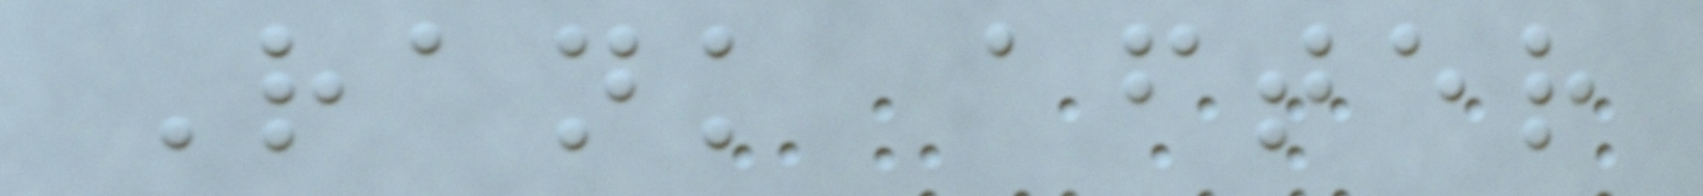Rank after
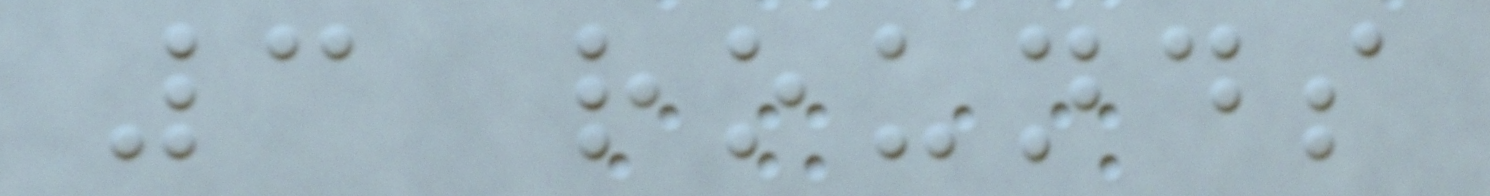3 rounds
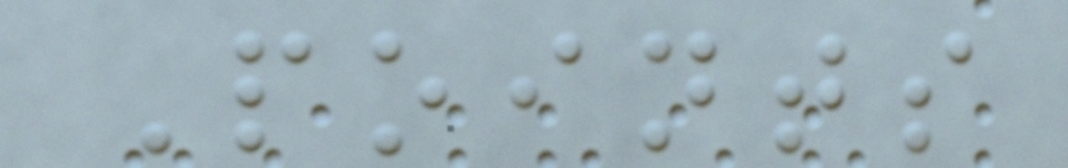Points
